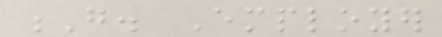G. Employer
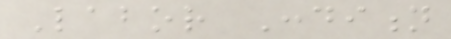Labor Condition
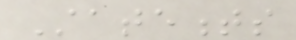Statements
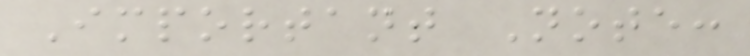Important Note:
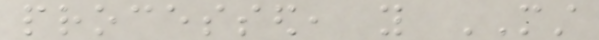processed, you MUST
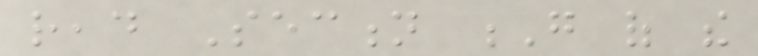read Section G of the
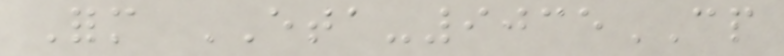Form ETA-9035CP
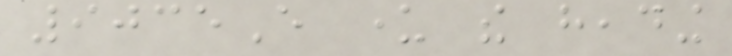9035E under the heading
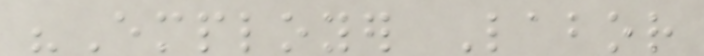"Employer Labor
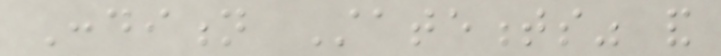Condition Statements" and
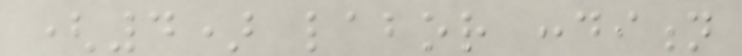(4) labor condition
